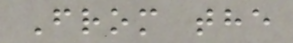From the
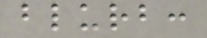blurb:
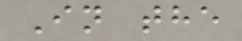In the
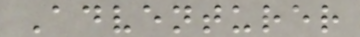Adventurer
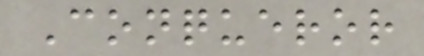Conqueror
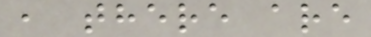, there are
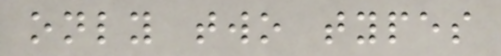only two types
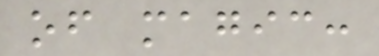of magic:
